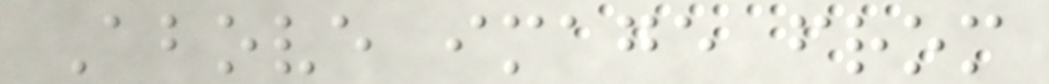Above image from
